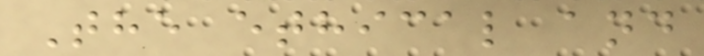The ethical and
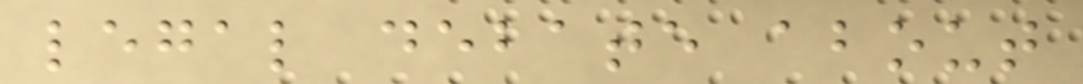legal debate about
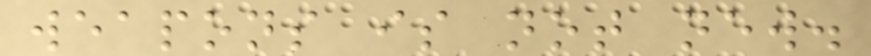weapons is not new.
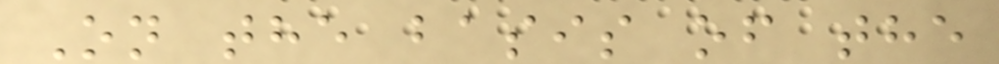On the basis of the
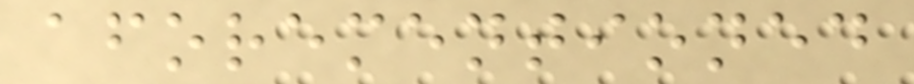aforementioned
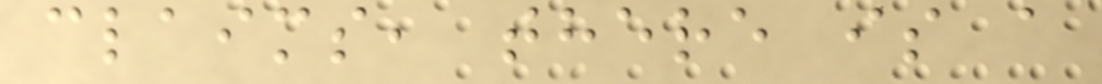claims, there is a
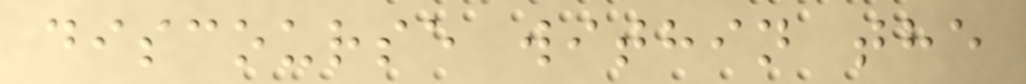discourse within the
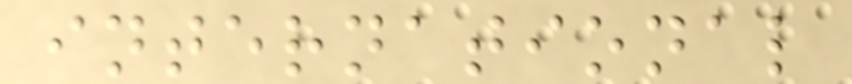international
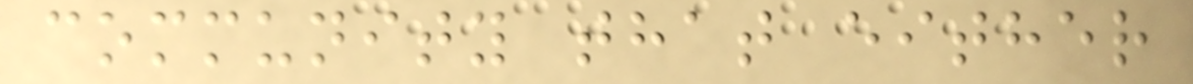community that either
